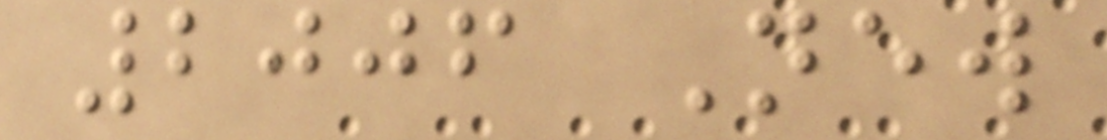2006 New
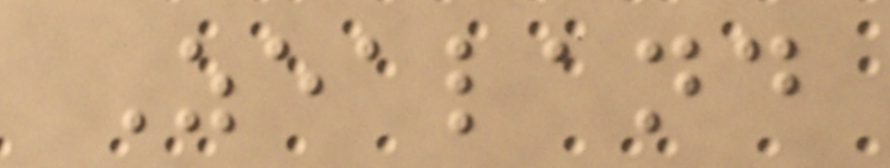Zealand
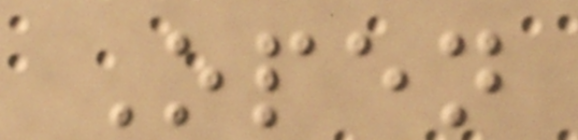Open
